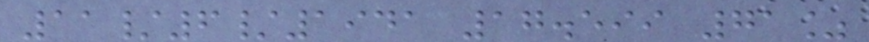11/6/1941 17.599 71%
